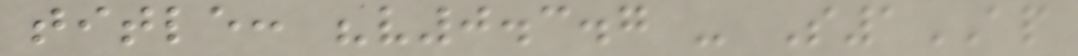title: "v0.3.7 - S1AP
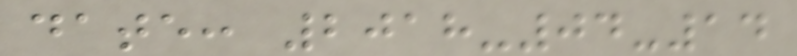date: 2018-04-14
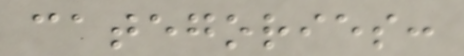categories:
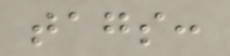tags:
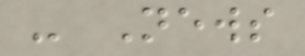- News
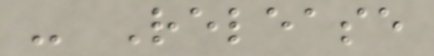- Release
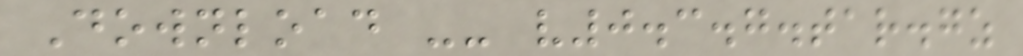Download -- v0.3.7.tar.gz
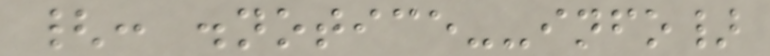{: .notice--info}
